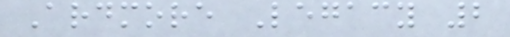Ardmore Legacy 2
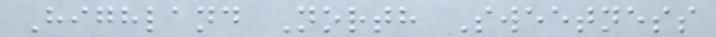Highland North Sweetness
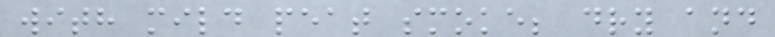with mild peat smoke; dry and
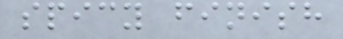spicy finish
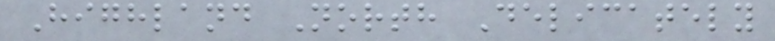Highland North Delicately
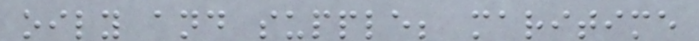oily and supple; maritime
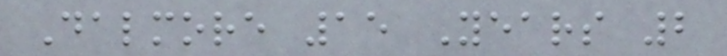Dalmore 15 Years 2
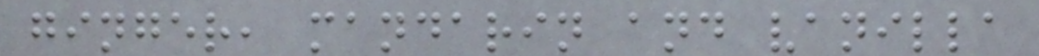ginger, mandarin and vanilla
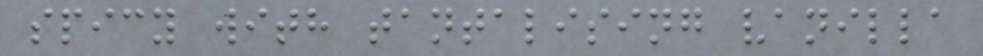spicy with tantalising vanilla
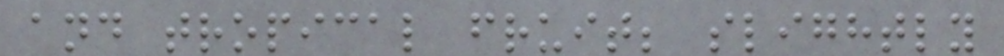and tropical fruit; slightly
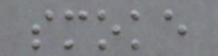smoke
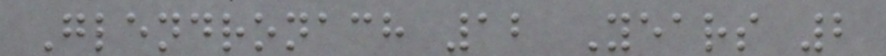Glendronach 12 Years 2
